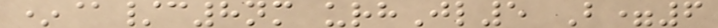*@/c8nm urhJl5 B=6
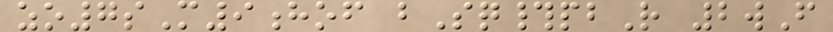zo7sM9hof bSq#pbR 2wF
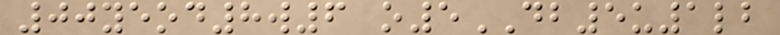00yeod8w6 o5DB5u1lb
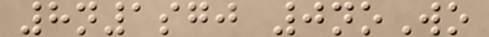8n1sgj 0noWo
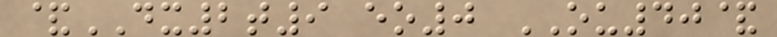&DX2t9 eo0 OU40&
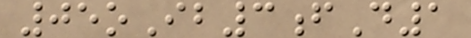05oIb3fD1
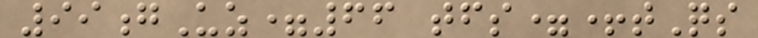99gUz=66 tfs=+tQs
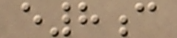e8c
